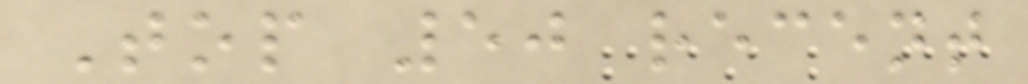Top 50 recent
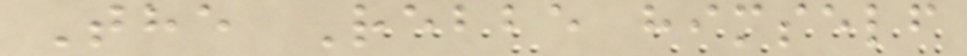The Rebbe himself
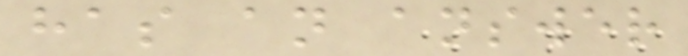has an answer
